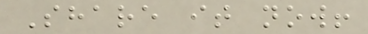Share it now!
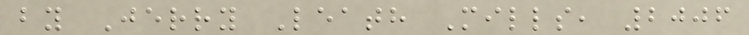by Jerry Leath Mills, 2006
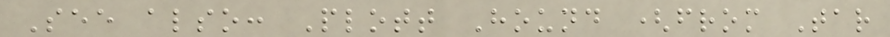See also: Plott Hound (from Tar
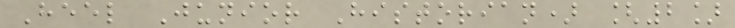Heel Junior Historian) [2]
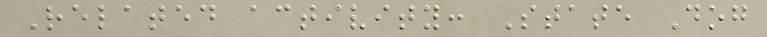Related activity: State Dog
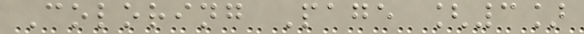Coloring Page [3]
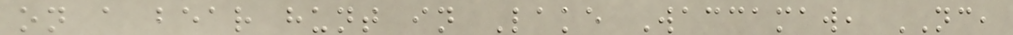on a bear hunt in Lake Waccamaw, NC,
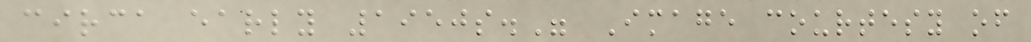circa early 1950s." Image courtesy of
